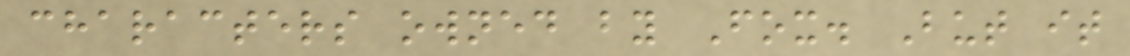characters owned by Fox. But it
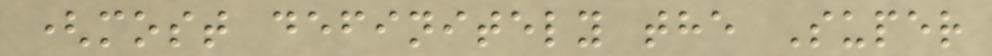(most definitely the Super
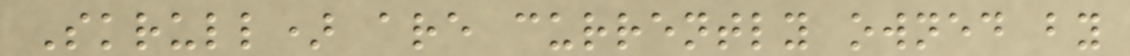Skrull) are currently owned by
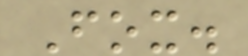Fox.
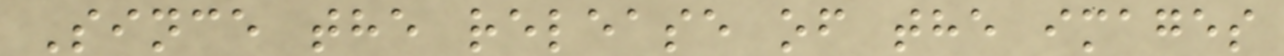Since the release of the images
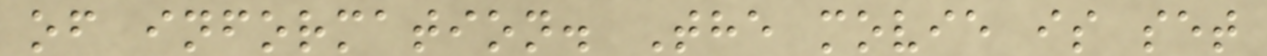of information. The movie is set
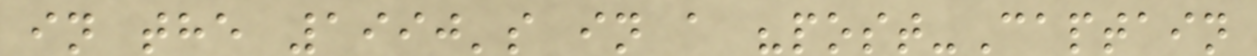in the 1990's in a "post-Captain
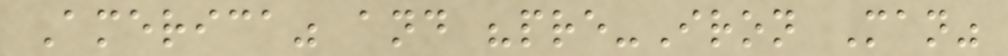America" and "pre-Iron Man"
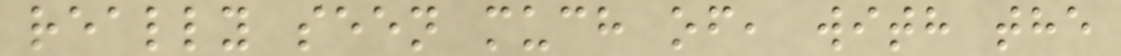really seen much of, with the
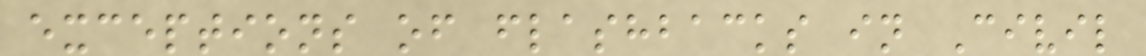exceptions of flashbacks in Civil
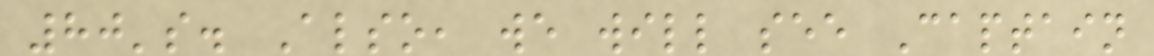80's. Also, we will see Captain
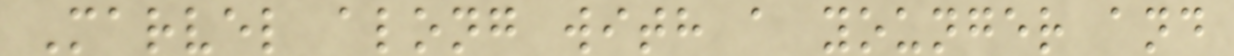Marvel along with a younger and
